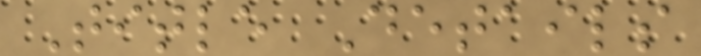Title Details
